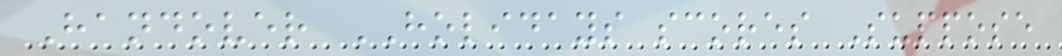Handover HOLIDAYS scores Suppose
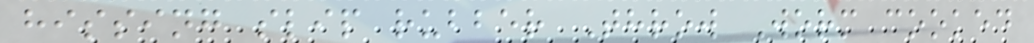hissing slip rubber Throw Worm cooked
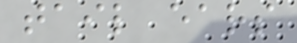tail ears
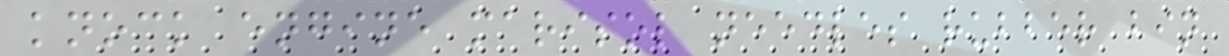knock engine marisol needles rubber bin
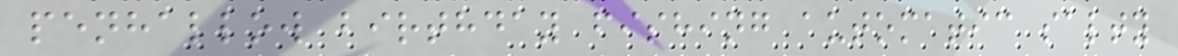penhallow birthday fishing automatic salty
